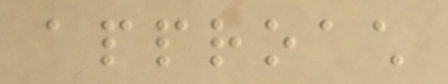approach
